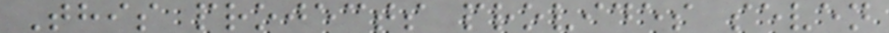This projects provides seven
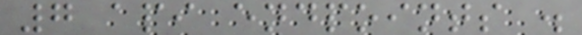7 api endpoints .
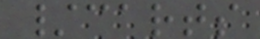/carts
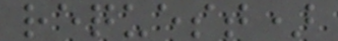request)
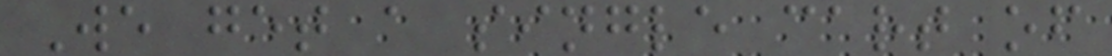We get a single cart of
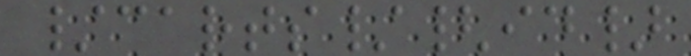/carts/{id}
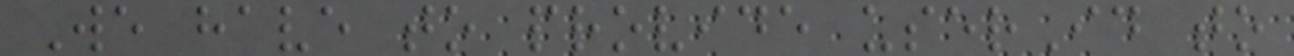We have to provide userId to
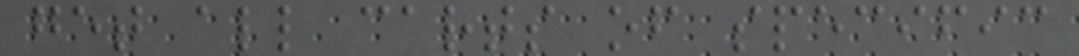get all carts of specific
